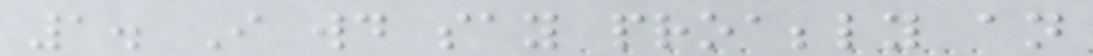1. I would say proabbly an
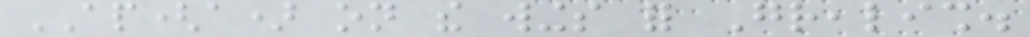AP(a) on the wings for Grealish.
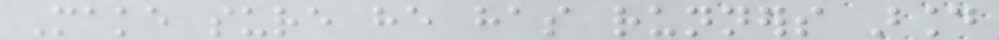Make sure he has runners around
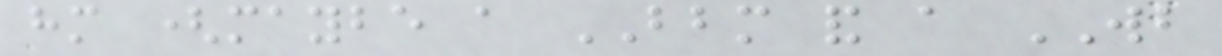him (maybe a BBM and a WB
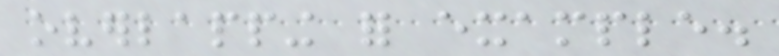overlapping for example.
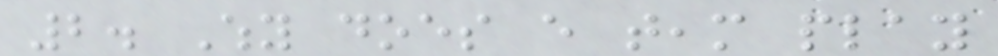2. Why does every team play
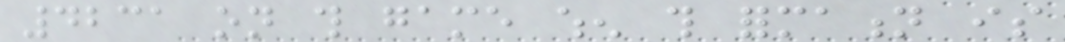4231 on this game when this formation is
